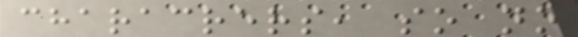characrers, so no
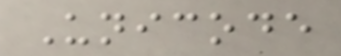Unicode
